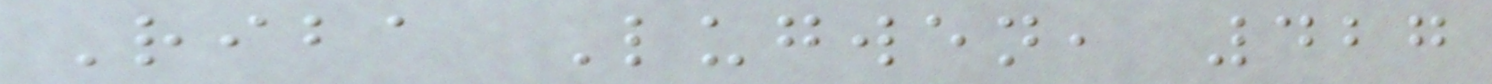Riba Lugwen, 427
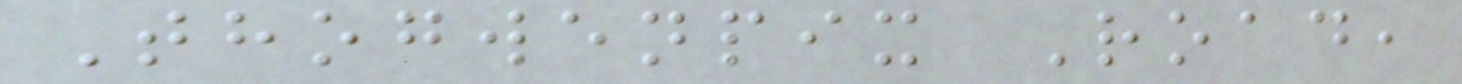Thogwenpix Road,
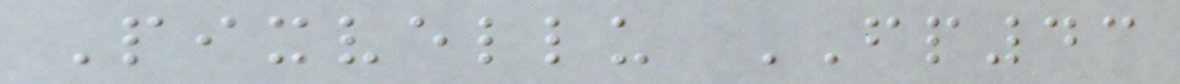Pixvellu FP43
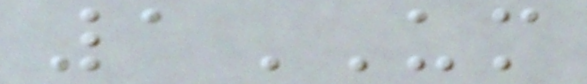1UM
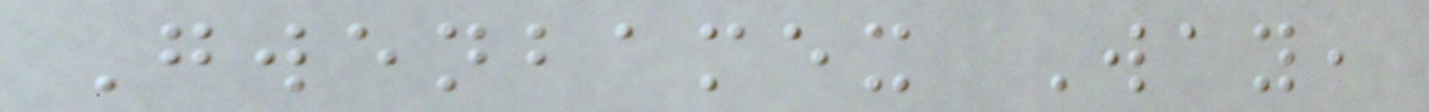Gwenbamex Way,
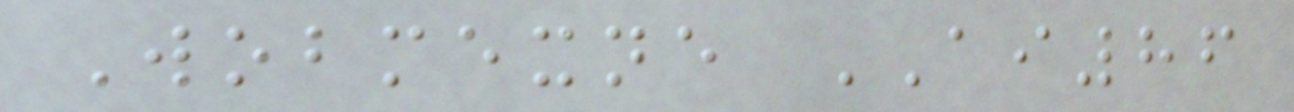Wobmexne AI86
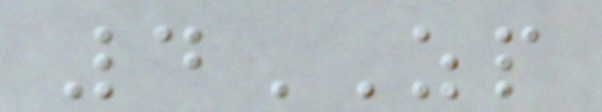4ZP
